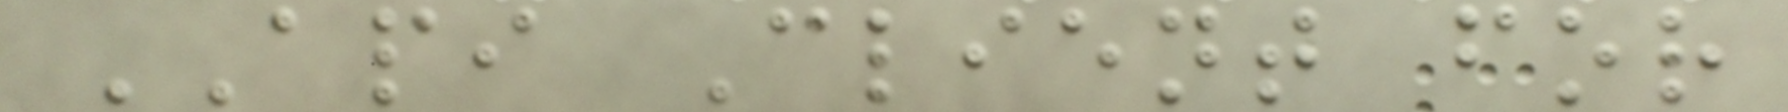API Client for
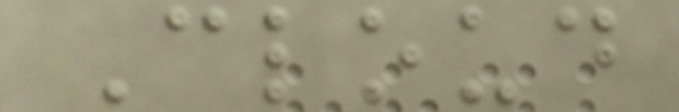Cloud
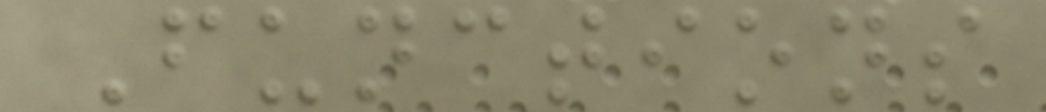Functions
